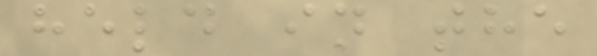held in the
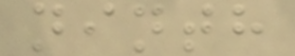ninth
